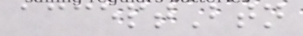acceptBtn
